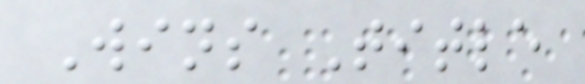Wins Title
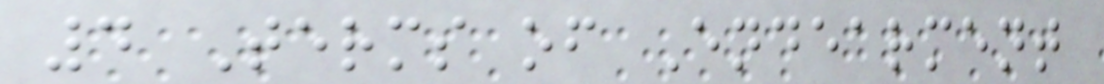4 Terms of Endearment
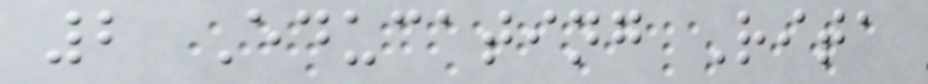2 Educating Rita
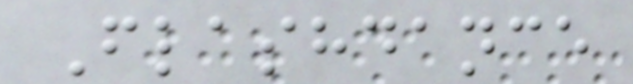Flashdance
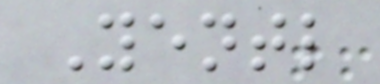Yentl
